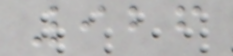926
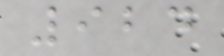924
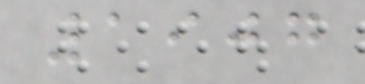1907
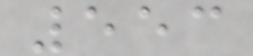553
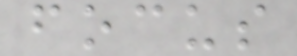focus
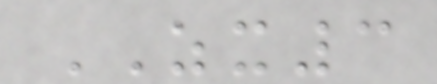ZX3
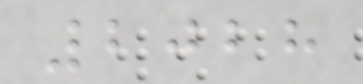2028
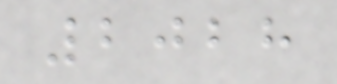2028
